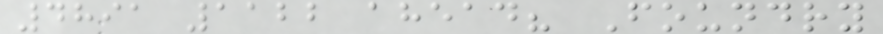4891 1122 ahead? Foundry
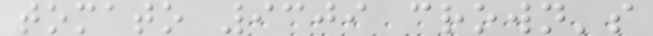tomato 9309 crown's
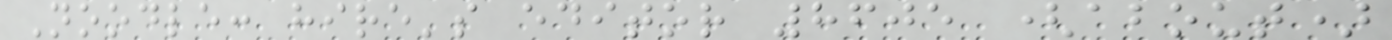Noodle: hire's editor 8605 (about)
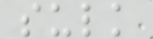sulk
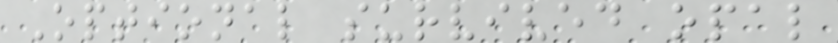Optional survived opal
